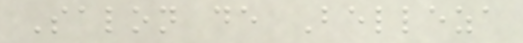Salon de Belleza
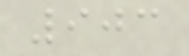903
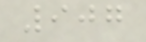907
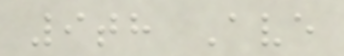9th Ave
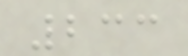233
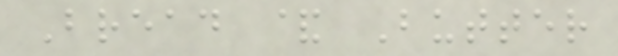Bread & Butter
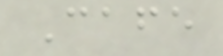Cafe
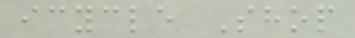icycle Shop
